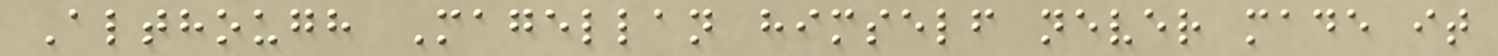Although Magellan himself never made it
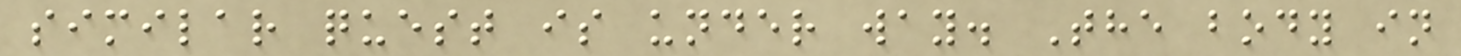similar quest is under way. The body in
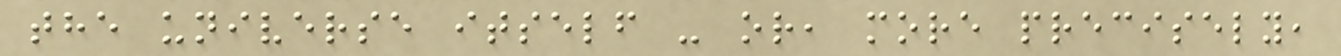the universe itself - or, more precisely,
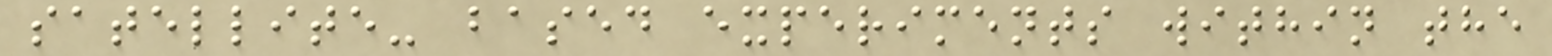satellite- based experiments within the
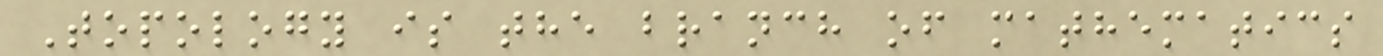Topology is the branch of mathematics
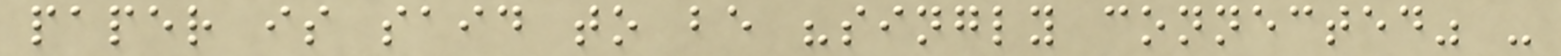paper is said to be "singly connected" -
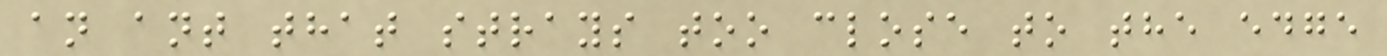an ant that strays too close to the edge
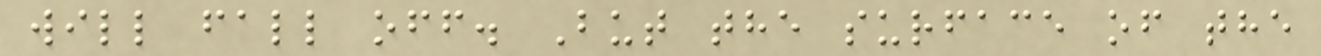will fall off. But the surface of the
